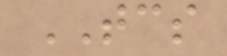TCS
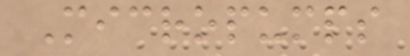Micropumps
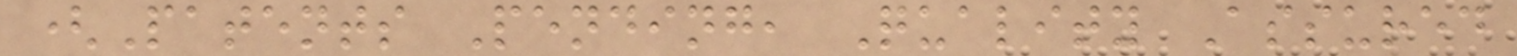(Patents Pending, Quality Assured
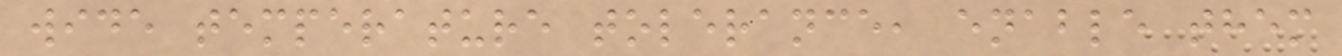wide temperature tolerance, enable them
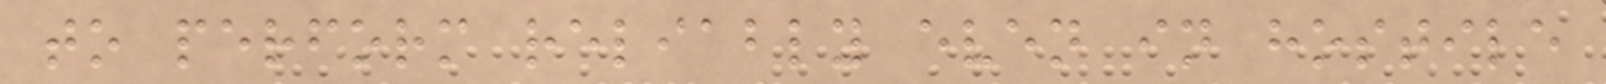to perform reliably even in hostile
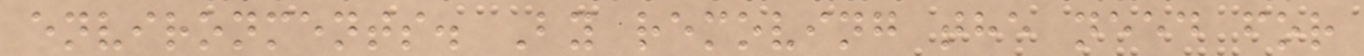environments. By removing the need for
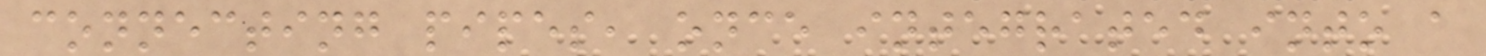connecting pipes, once integrated into a
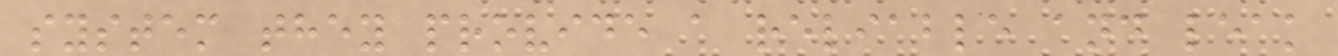system they provide a reliable and leak
